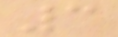3
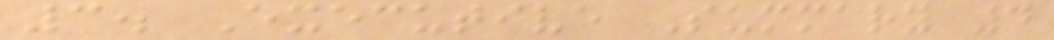3. Executive Summary 4
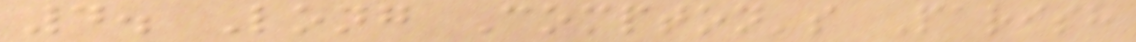4. Long Compton's Parish
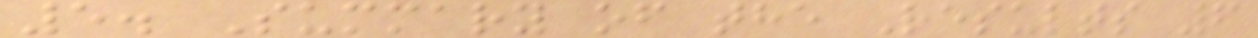5. Summary of the Results 6
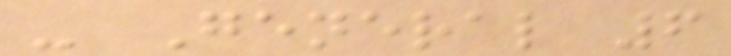- General 6
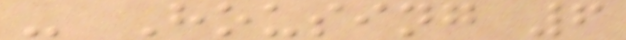- Housing 6
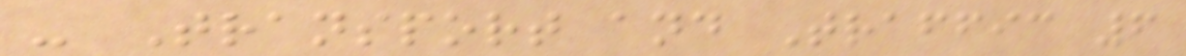- Transport and Traffic 6
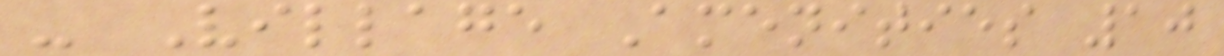- Village Amenities 10
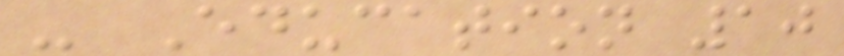- Education 10
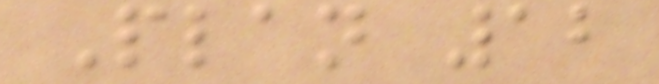Plan 12
